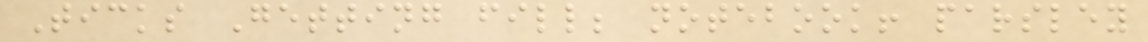Ticks Getting fill; notebook! parsley
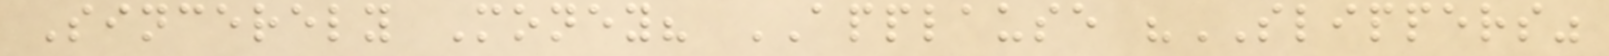Sincerely Money? APPLAUSE "SLIPPERS"
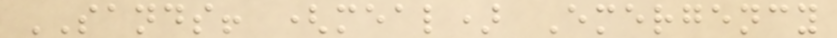SANDS! (meal) Emergency
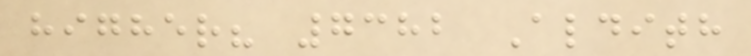higher? 7382 Aldith
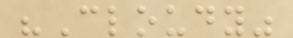"Cloudy"
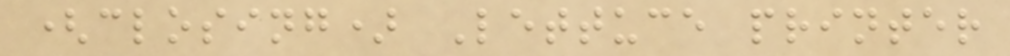(closing) Lettuce printer
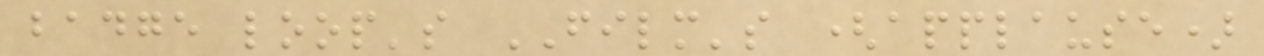badge loop's FILM's (applause)
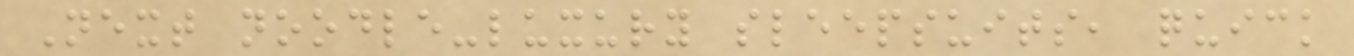Next noodle-luxury sleepsuits, quick
